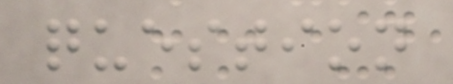question
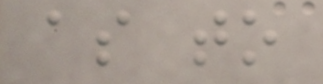as to
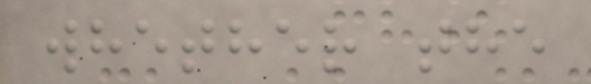whether the
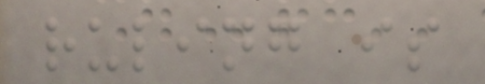ruling is
